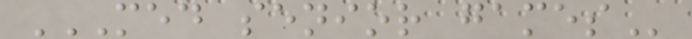MED SENIOR GAMES
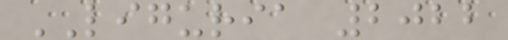LIGURIA 2022
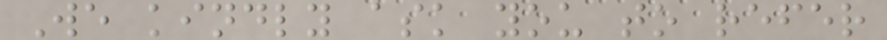We kindly ask you to refer
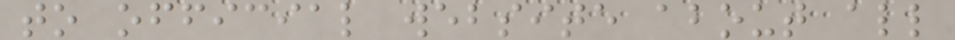to official website about all
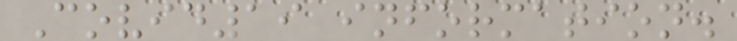Covid19 information.
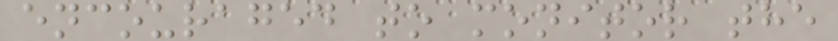encouraged to monitor the
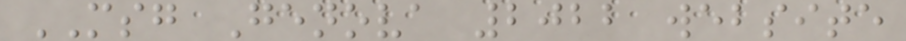MSG Genova 2022 website
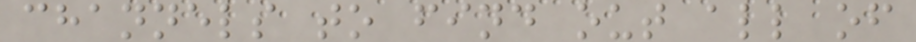channels to find out all of
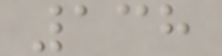138
